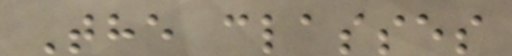The classes
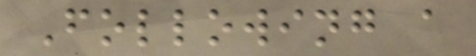Following a
